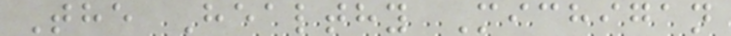The Healthy Michigan
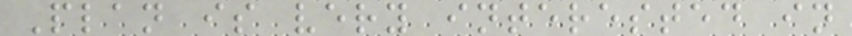Plan is very interested in
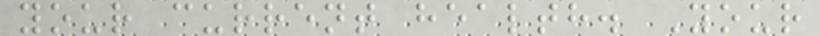your current health. Your
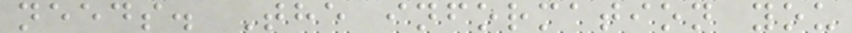needs. The information you
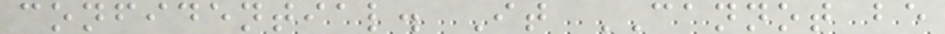confidential. It CANNOT be
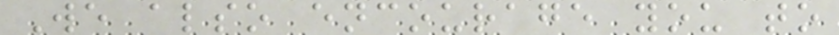We also encourage you to
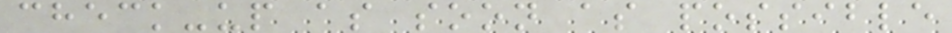check-up as soon as possible
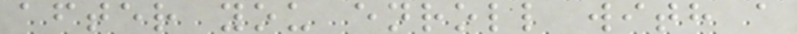after you enroll with a
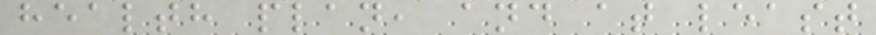health plan, and at least
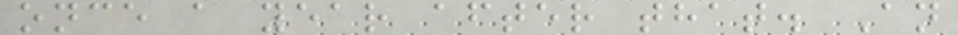once a year after that. An
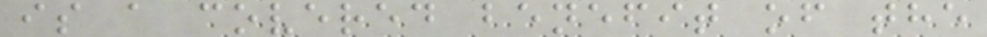is a covered benefit of the
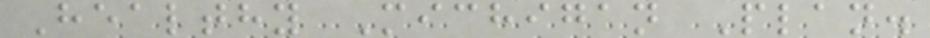Healthy Michigan Plan.
